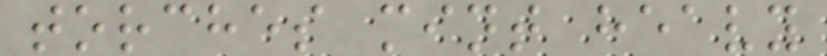torches mint heavy
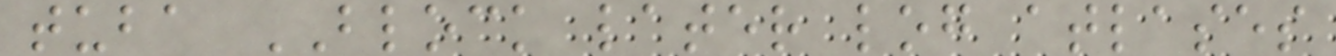tuba BLOCK later log atlases
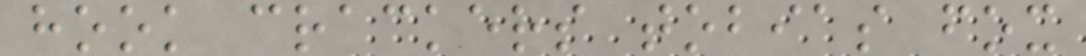hook crackers tobias fox
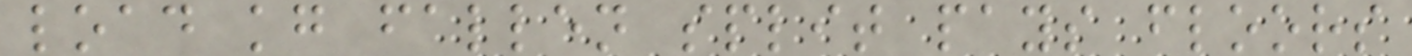load kg fallen split pays floors
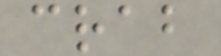crab
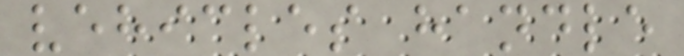vehicles handle
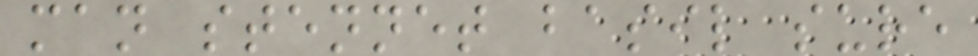man stennet basil sure
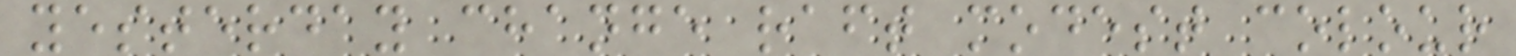yesterday change raft modest colour
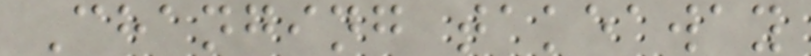Changing takeaway
